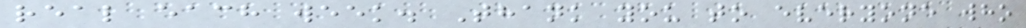real each week. Thank you to everyone who
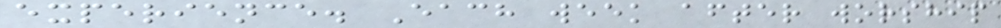experience. Each week after worship
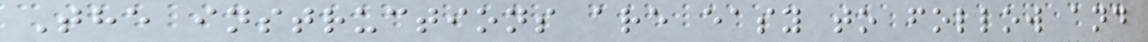The instructions are easy to follow and
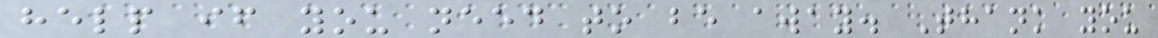help if you need to be away. Thank you
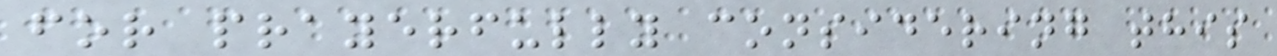for prayerfully considering this
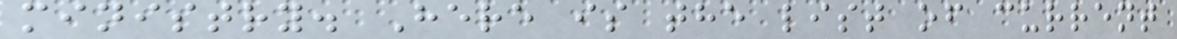ministry. Here is the list of current
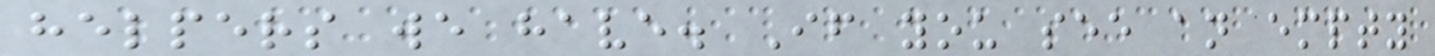helpers we have. If you see an empty
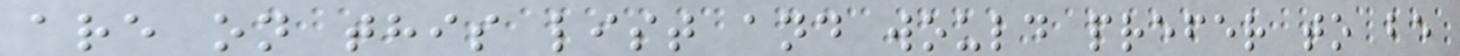are on this list and would prefer to be
